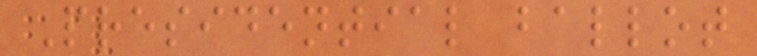Presidential ballot
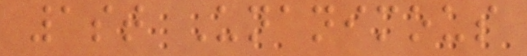1st Unanimous
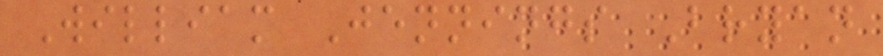William Jennings Bryan
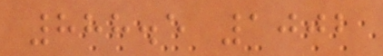888.5 1002
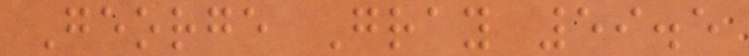George Gray 59.5
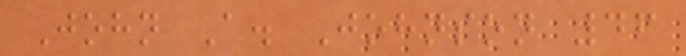John A. Johnson 46
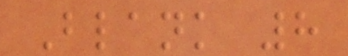Blank 8
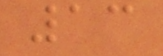13
